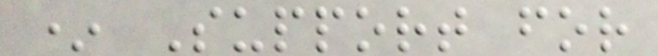* Support for
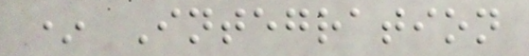* Integration
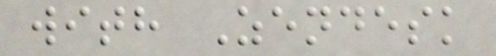with Zendesk
